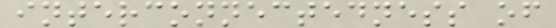interconnectedness of
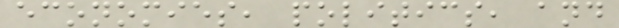economies, politics, and
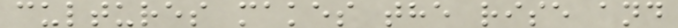cultures makes the rise and
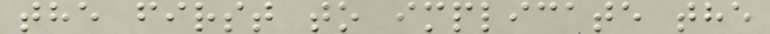the first to implicate the
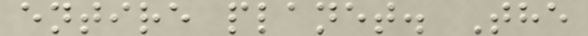entire planet. The
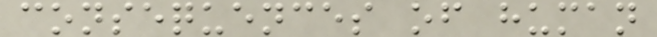consequences of human
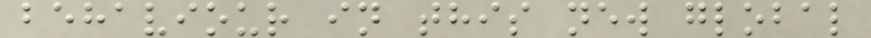behaviour in this new global
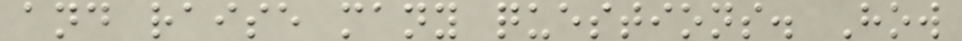and raise many questions. How
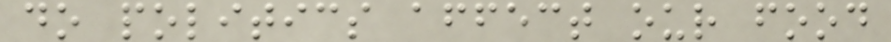do politics affect our food
